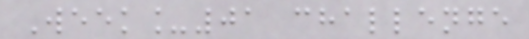Week_01 challenge
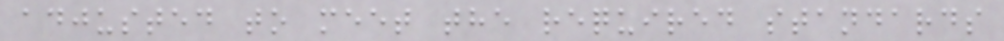adjusted to meet the required standards
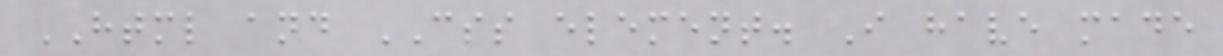HTML and CSS element. I have made
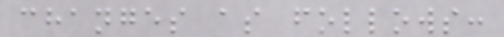changes as follows:
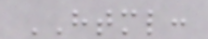HTML:
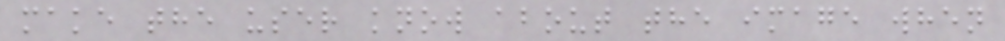make the user know about the image when
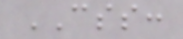CSS:
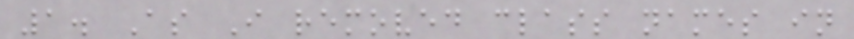1. As I removed class names in
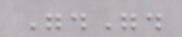".".
